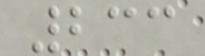233
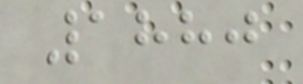1880
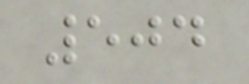504
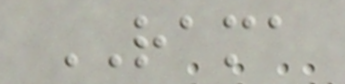RAMA
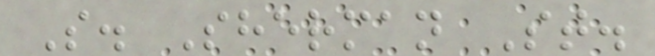S. Sherman St.
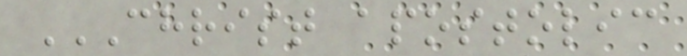CHRIST APOSTOLIC
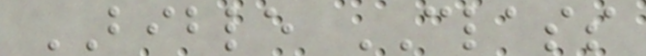BIBLE CLASS
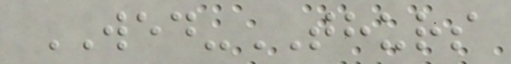WED-THURS
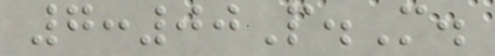7:00P.M.
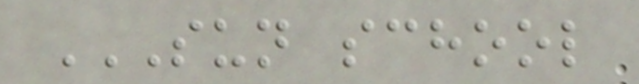SUN SCHOOL
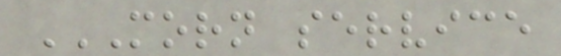MORN SERVICE
